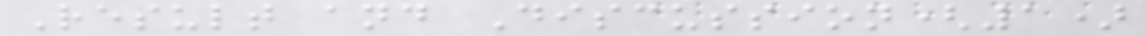Result and Discussion(1)
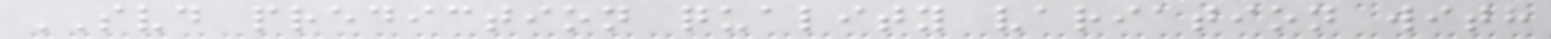SVD prediction quality variation with
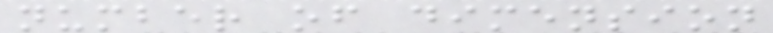number of dimension
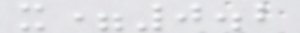x=0.2
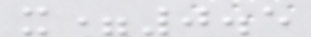x=0.5
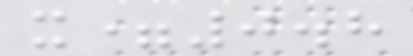x=0.8
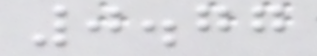0.77
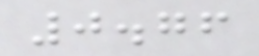0.76
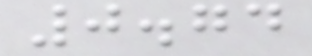0.74
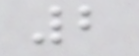2
